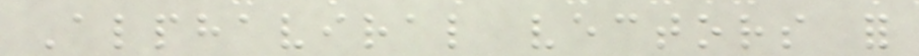Alphaviral vectors for
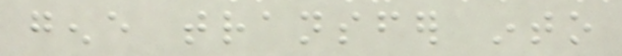gene transfer into
